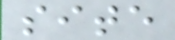site
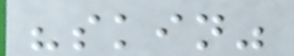"skin"
